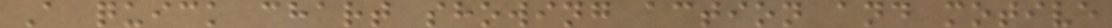A quick chart showing action and motive
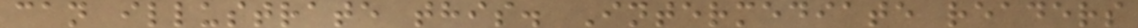can illustrate this. Intermediate readers
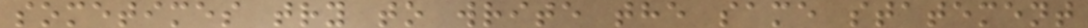sometimes try to write the same statement
